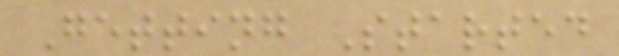Getting Started
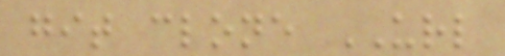git clone URL
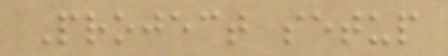Project setup
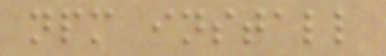npm install
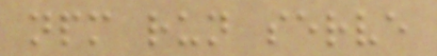npm run serve
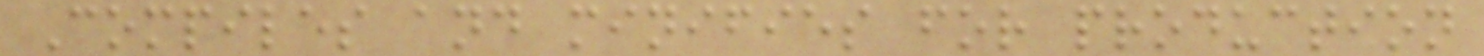Compiles and minifies for production
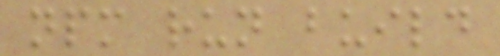npm run build
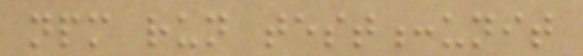npm run test:unit
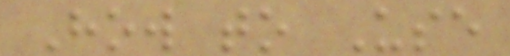How to Use
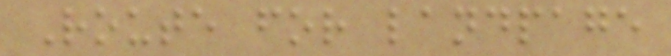Route for landpage
